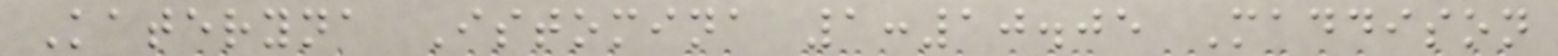Kateryna Istomina 1:10.05 Maddison
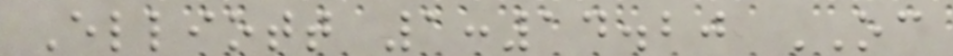Elliott 1:14.20 OC
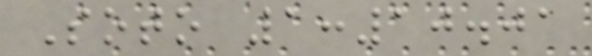Soto 1:10.01
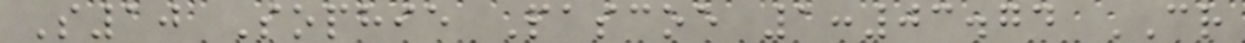S10 Sophie Pascoe 1:03.74 CR
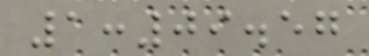1:09.57
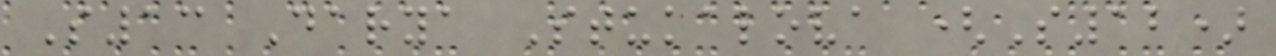S13 Darya Stukalova (S12)
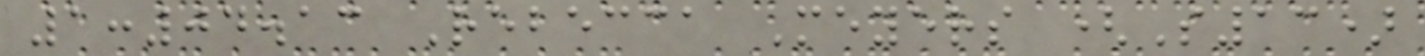1:04.13 Rebecca Meyers (S13)
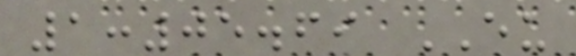1:05.69 EU
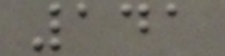141
